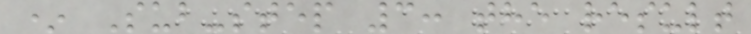* Sub-step 3: the result
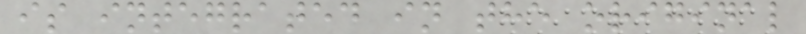is integrated in the original
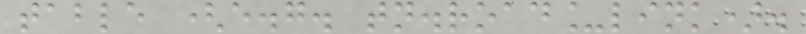table (e.g. tn.road_link).
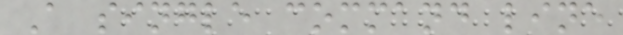A single command line
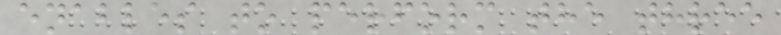enables to perform the three
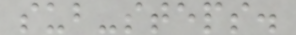sub-steps.
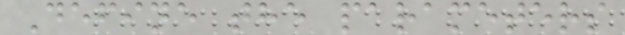Define the parameters
